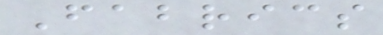Fabrics
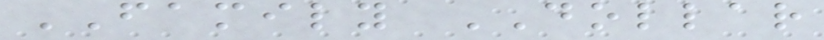FAMILY DOLLAR
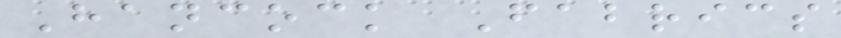Hancock Fabrics
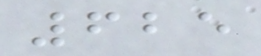625
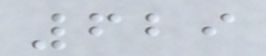629
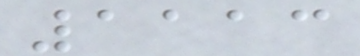1113
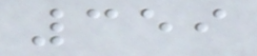359
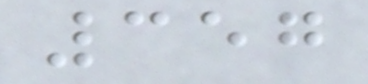357
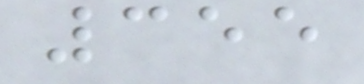355
